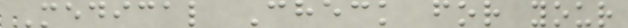Medical Check for your
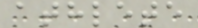athlete
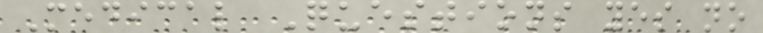Medical Questions yes no
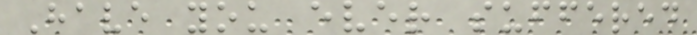Have you ever suffered
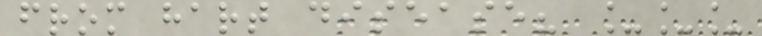from hart disease? ___
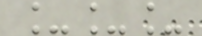___
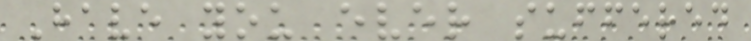Have you ever suffered
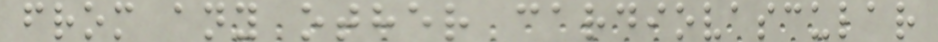from any other cardiovascular
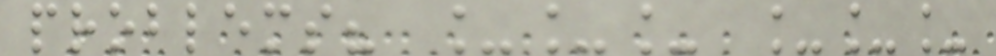problems? ___ ___
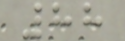88
